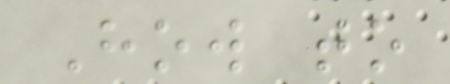How to
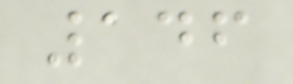146
